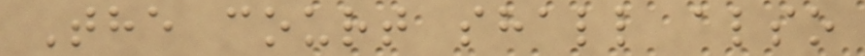The court shall also
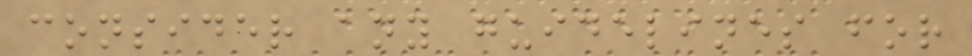consider any guidelines for
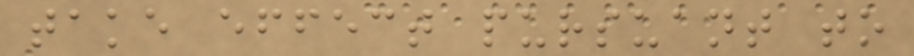take effect pursuant to
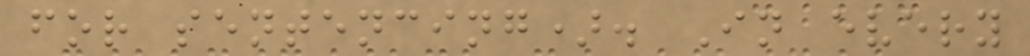for sentencing). In every
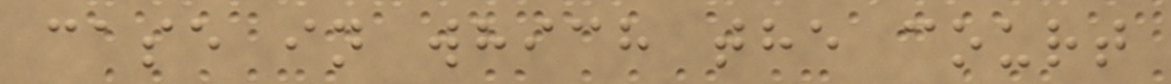case in which the court
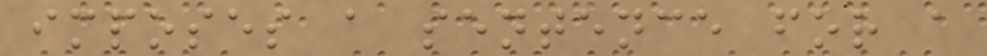imposes a sentence for a
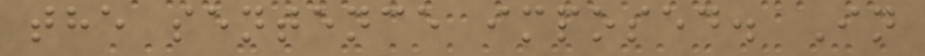the sentence imposed. In
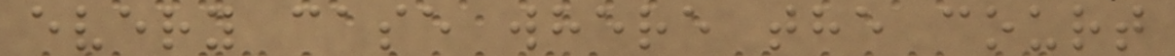every case where the court
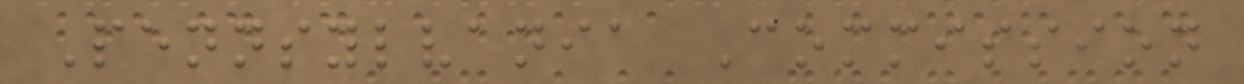Pennsylvania Commission
